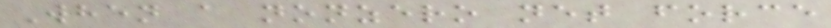When a nonzero net force
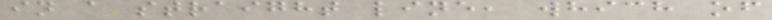in a straight line, which of
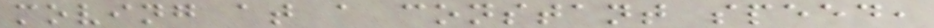moving at a constant speed,
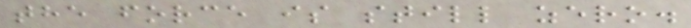the force is still zero.
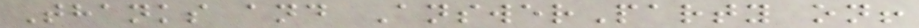Thanks and AnswerParty on!
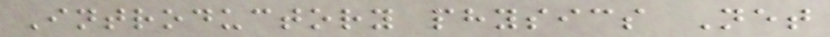Introductory physics Net
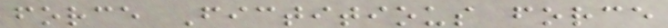force Fictitious force
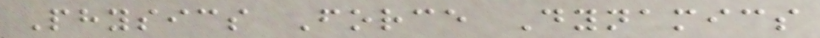Physics Force Dynamics
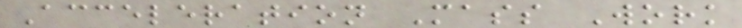Acceleration Mass Work
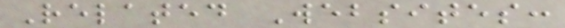Related Websites:
